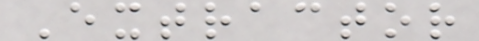Extractor
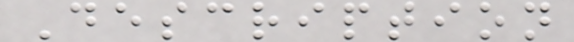Description
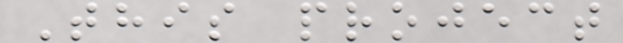This project
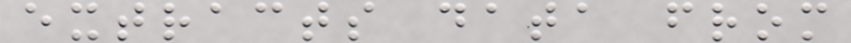extracts data from
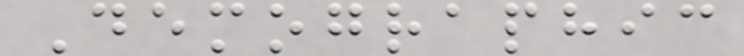Demographic
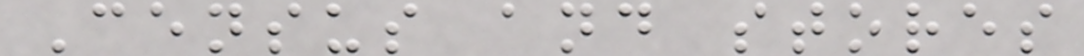Census and stores
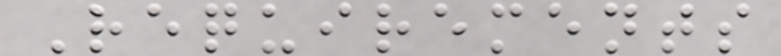Requirements
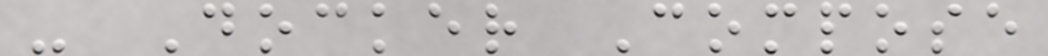- Docker Compose
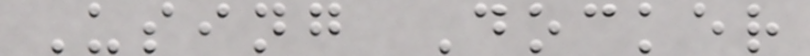Using Docker
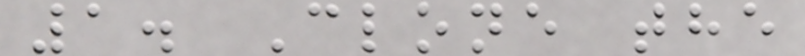1. Clone the
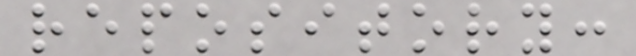repository:
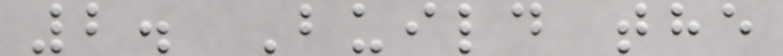2. Build the
